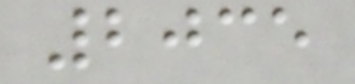2035
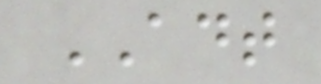ADT
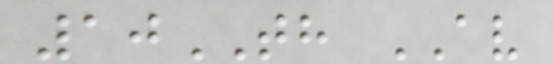10TH AV
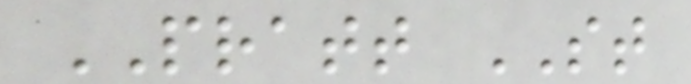PRATT ST
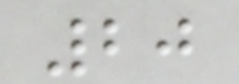20
